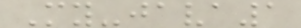My-java1
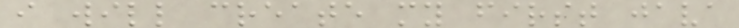i will create my first java
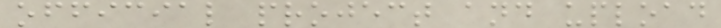official project and upload
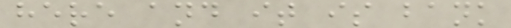here and it is bank
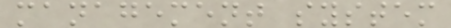management system
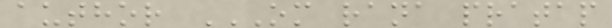author OM RANA PRATAP
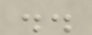..
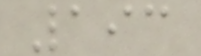193
